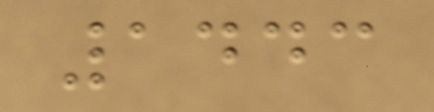1443
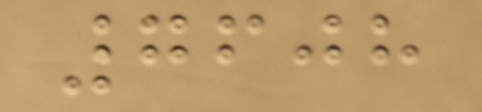7608
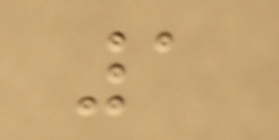1
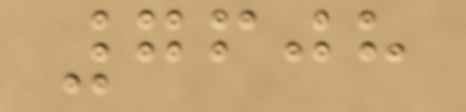7608
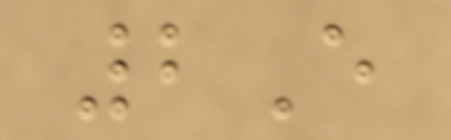2E
